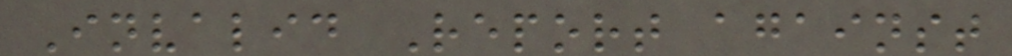Invalid Report against
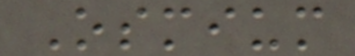Osmium
